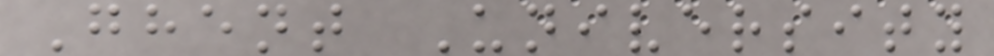Ghent University
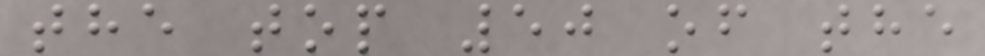the top 50 of the
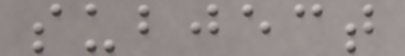subject
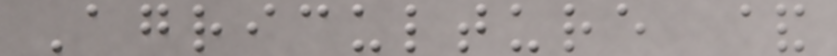Agriculture &
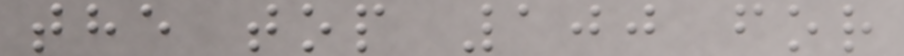the top 100 for
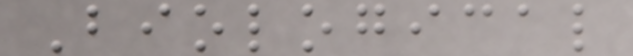Biological
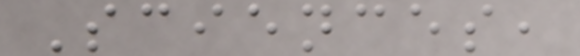Sciences,
